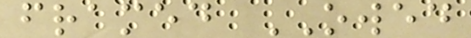framed OWED
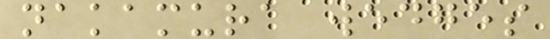nakamura wedges
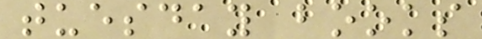tuesday books
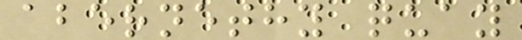abernethy quay
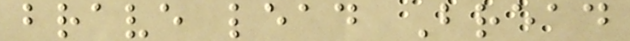brave lead Bread
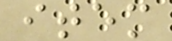item
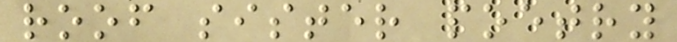roof sister poetry
